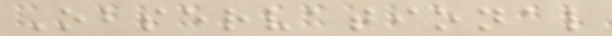Observational
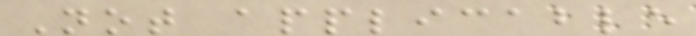Not applicable
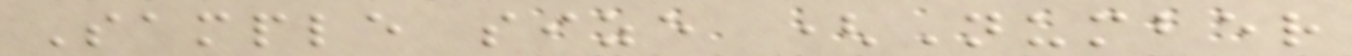Sample size (Number
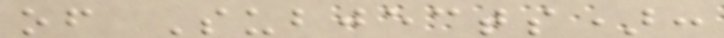of Subjects):
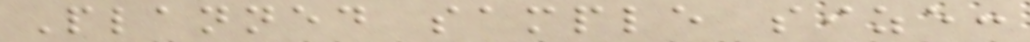Planned sample size:
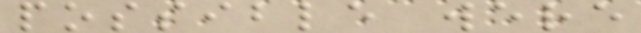possible were
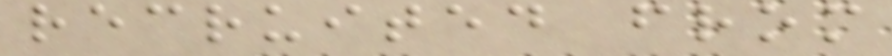recruited from
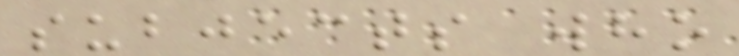subjects who
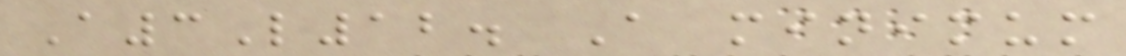A3L12. A minimum
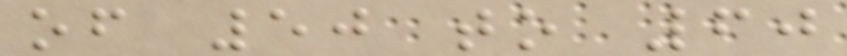of 50 to 60
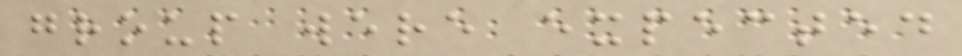group were expected
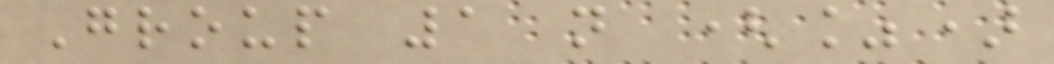Group 1 n (%)
